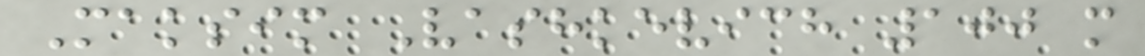Maksim Vashkevich 100 m
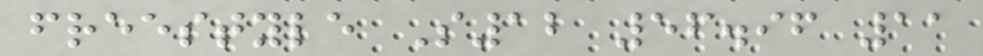freestyle S12 56.96 11
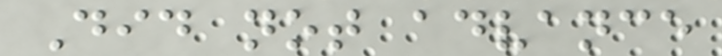Did not advance
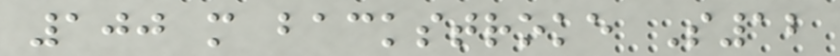100 m backstroke S12
